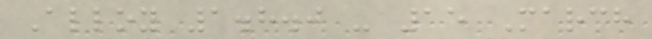Alloy 1.8.0 - 15 March
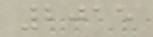2015
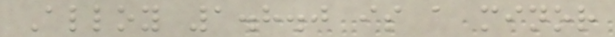Alloy 1.8.0 is a minor
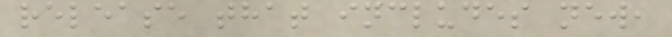release that includes new,
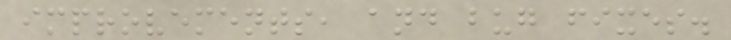improvements, and bug fixes.
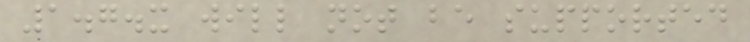1.7.x will not be supported
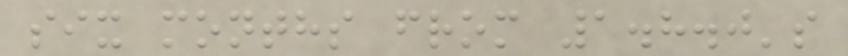six months from 1.8.0's
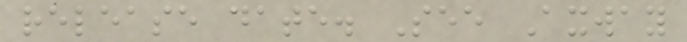release date. See Axway
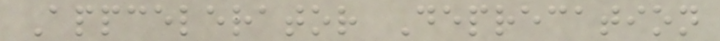Appcelerator Deprecation
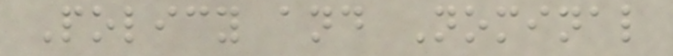Policy and Nominal
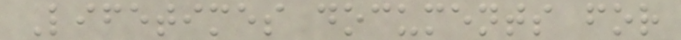Lifetimes documents for
